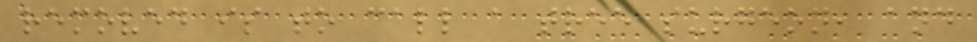removed is to call a tree surgeon, and
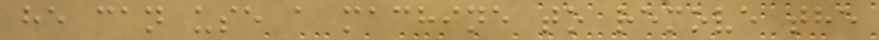he can use a machine to remove the
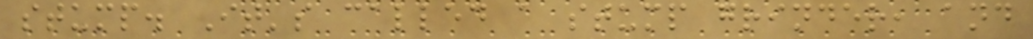stump. It's called a stump grinder, and
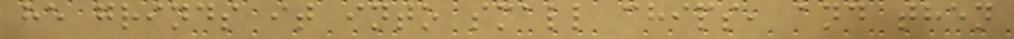he grinds it into small chips, and then
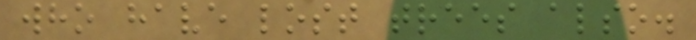who have lost trees also.
